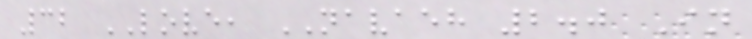32 LOVE, NAVAEH 2.0 In
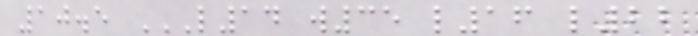10.5 L14 W35 L16 L22
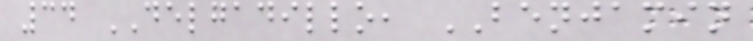34 DELGADILLO, BENJAMIN
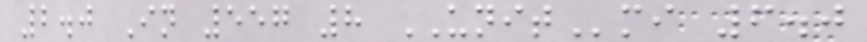2.0 In 557 8 UNITmi 6.0
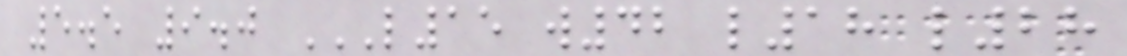5.5 9.0 L15 W42 L18 L28
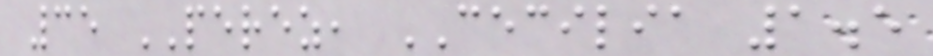35 PEREZ, CECILIA 1.5
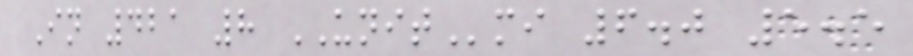In 421 8 UNITmi 6.0 5.5
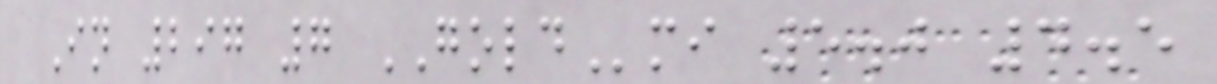In 297 7 GOLDmi 5.0 4.5
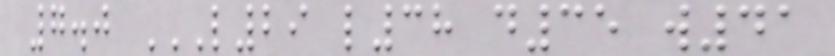7.0 L29 L38 D35 W41
